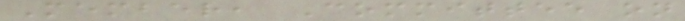Member, Committee on
